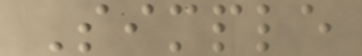Simple
